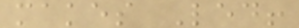makes Led!
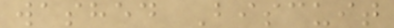washed Biscuit
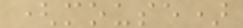(mouse)
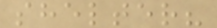shelter?
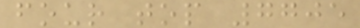four top 7705
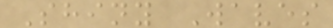Shiny Waves
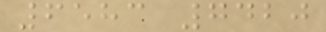6583 7420
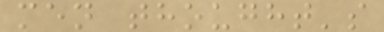men thought's
